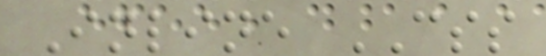Inline CSS
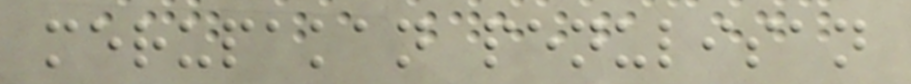merupakan penulisan
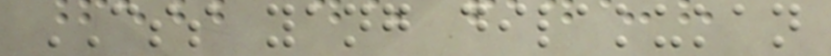CSS yang dilakukan
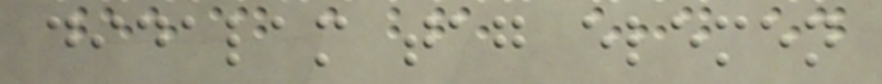didalam tag elemen
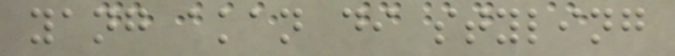yang akan di styling
